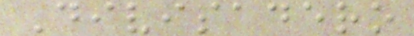Divisadero
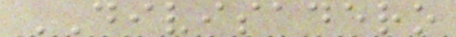DIVISADERO
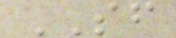SF
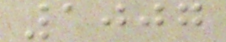1007
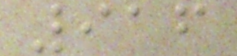916
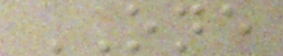ONE
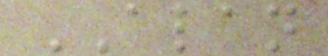ALAN
